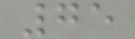75
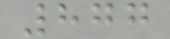877
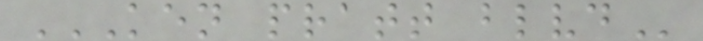KEN PRATT BLVD
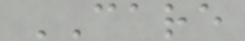CARE
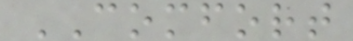COMFORT
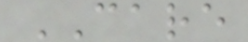CARE
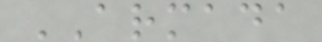ARMADA
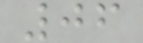06
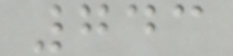743
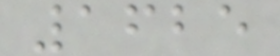1625
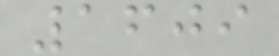1609
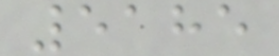5185
